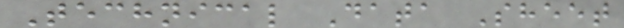Technical Data Sheet
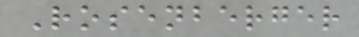Rosenberger
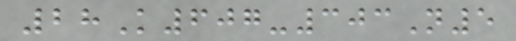28K607-303N5
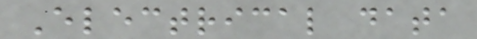Electrical data
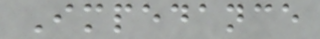Impedance
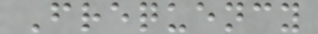Frequency
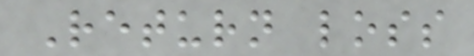Return loss
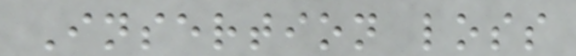Insertion loss
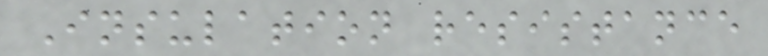Insulation resistance
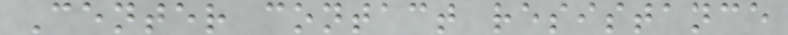Center contact resistance
